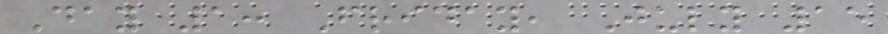Day 1: Friday, July 15
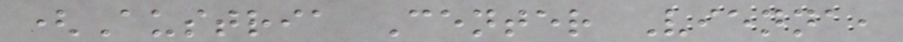(Austria Center Vienna,
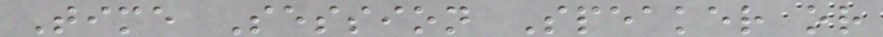Time Session Speaker or
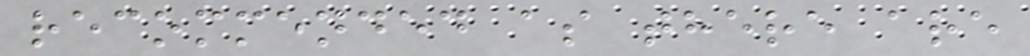recommended as there are
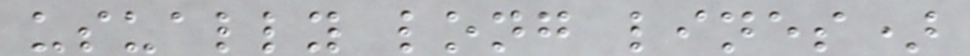usually long lines)
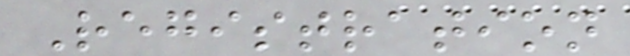Registration
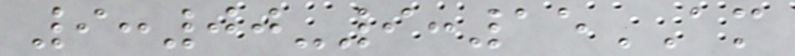9:00-9:15AM
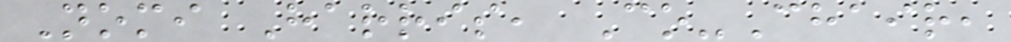Nomi Harris, Co-Chair,
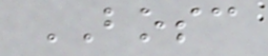BOSC
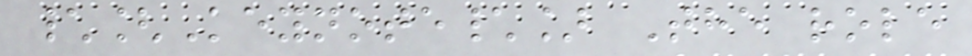\[Keynote\] The role
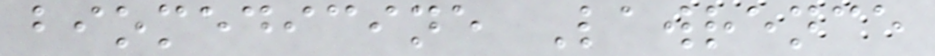biomedicine Lawrence
